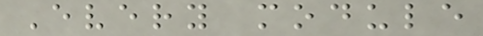Every module
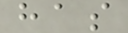has
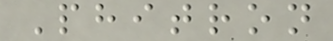Phitron
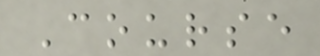Course
